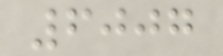6007
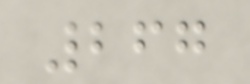267
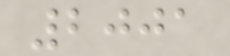2001
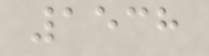1538
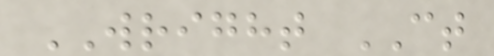WRIGHT CT
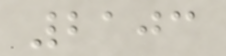2103
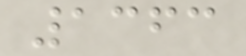1363
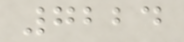7224
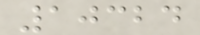10324
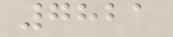7821
